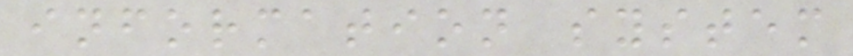information system
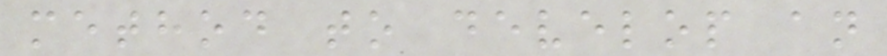method to develop an
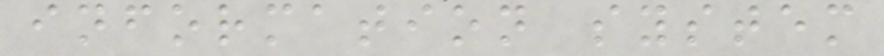information system
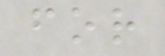for
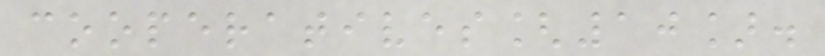cooperatives[10].
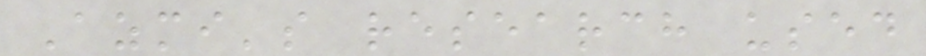Azmi's research used
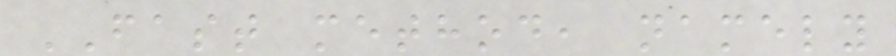FAST method, namely
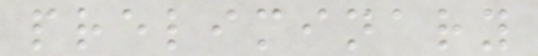preliminary
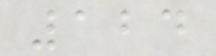124
